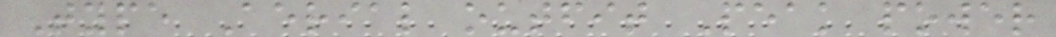Type Aerial outfit Peak power
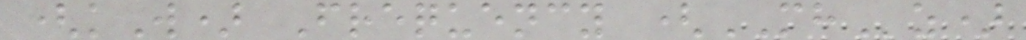(kW) Frequency (MHz)
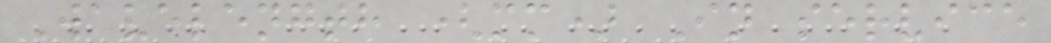Wavelength (mm) In service
